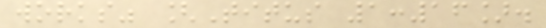works" [Titus 1:16].
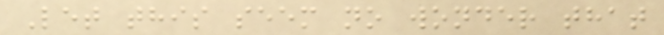Let this seem no wonder that
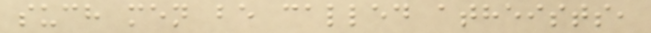such men be called atheists,
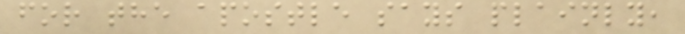for the apostle says plainly,
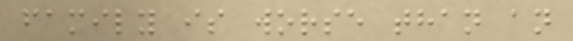family is worse than an
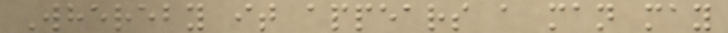Whereby it appears a man may
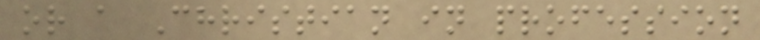or a Christian in profession
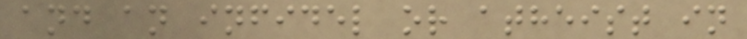and an infidel or atheist in
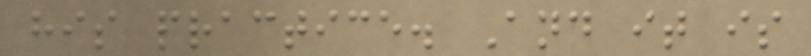his practice. And it is
